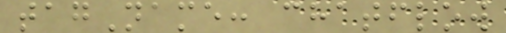tagName: chatflow
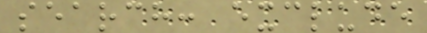search: exclude
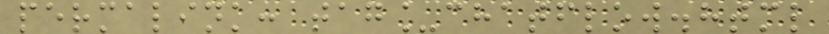permalink: tag_chatflow.html
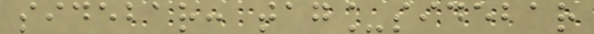sidebar: tag_sidebar
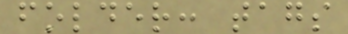folder: tags
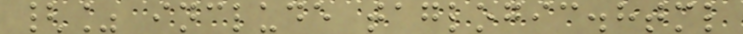{% include taglogic.html
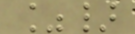%}
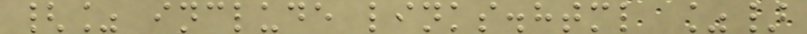{% include links.html %}
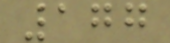177
